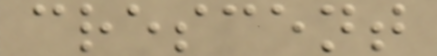crescent
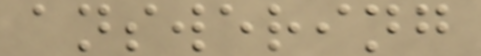answering
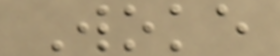Woke
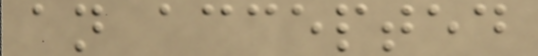an accepted
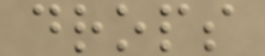drops
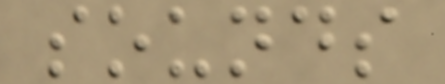sounds
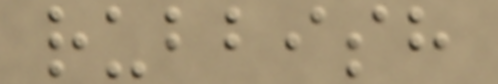rubbish
